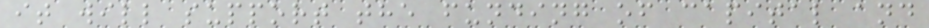it will support the funding of capital and
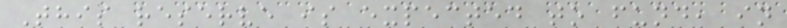This reserve is expected to fund, in
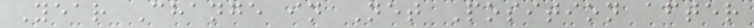Year Change in Net Position after
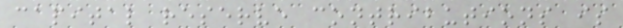capital reserve contributions is
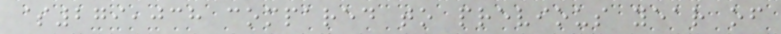$279,038 compared to previous year of
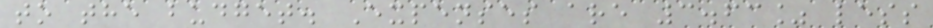to the budget. Expenses are 3.63% less
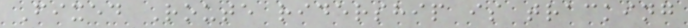Fixed Route ridership is tracking
